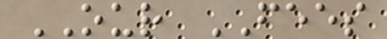OUR FEES
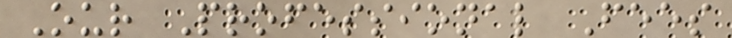Our Professional Fees
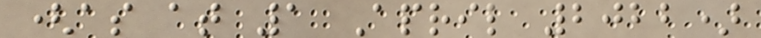(as at 1 April 2022)
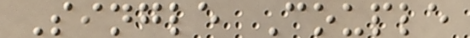Single Couple
